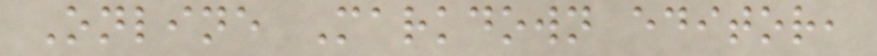Online Markdown editor,
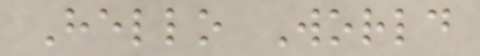Hello World
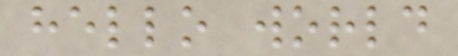hello world
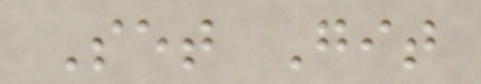Set Git
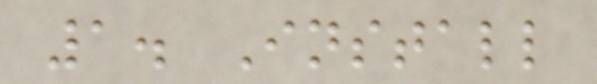1. Install
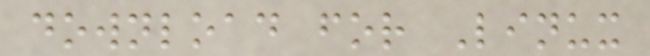download for Linux
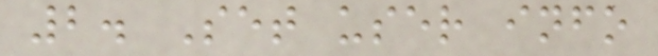2. Set user info
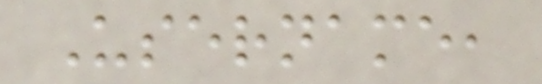Username,
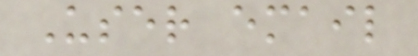User email
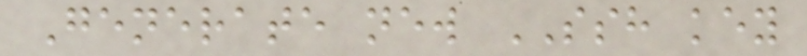Generate new SSH key
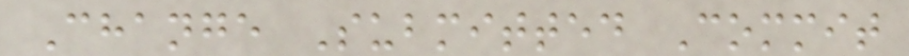Change Submitted Commit
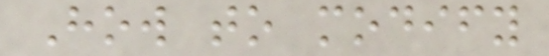How to modify
